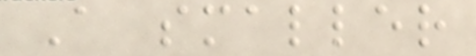A smaller
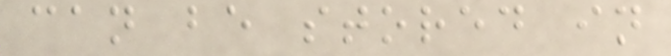can be stored in
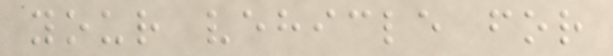your vehicle for
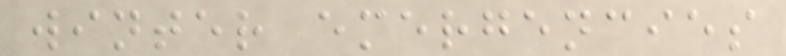winter emergencies
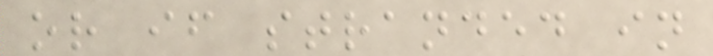or if stranded in
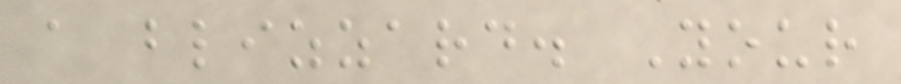a blizzard. Your
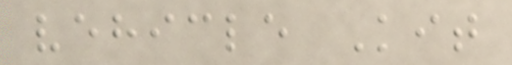vehicle Kit
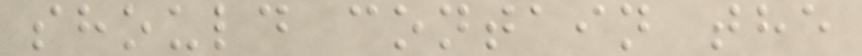should contain the
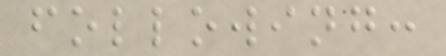following:
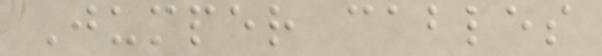Jumper cables
